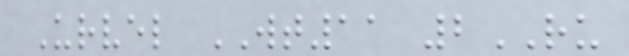Urvel WT11 2RU
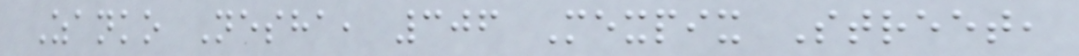Zanko Nesha, 306 Mexpix Street,
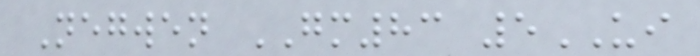Negwen GM83 5UI
